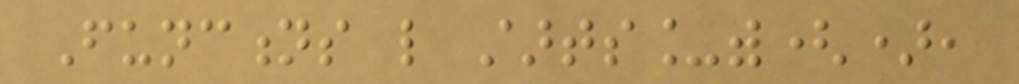Functions like starts_with(),
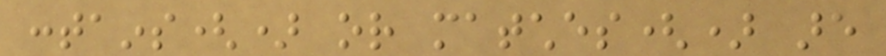contains() or matches() are
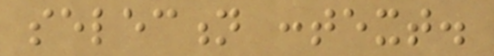selection context.
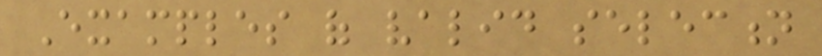Examples of valid selection
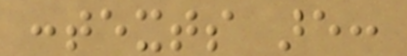contexts are:
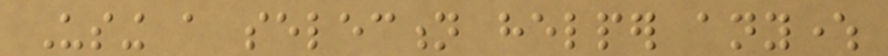Using a selection helper anywhere
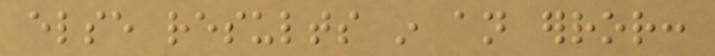else results in an error:
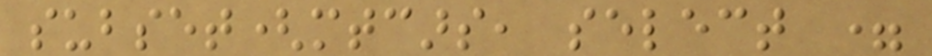subset(mtcars, select =
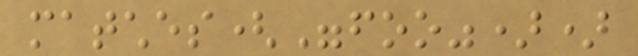matches("foo"))
